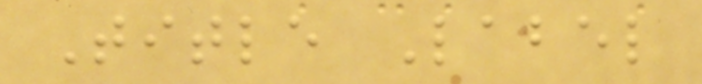Title Label
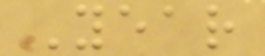Year
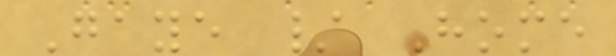Gaye / Home
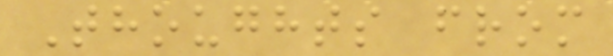Thoughts from
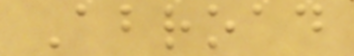Abroad
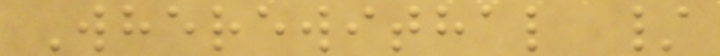Wherewithal /
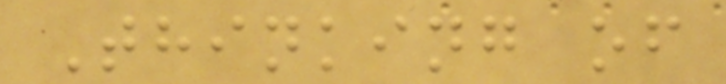Thinking of
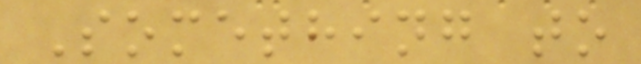Something to
